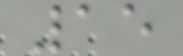15
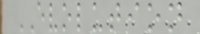EVOLUTION
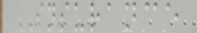INSURANCE
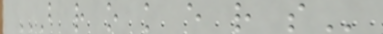B R O K E R S
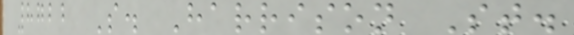8722 S. Harrison St.
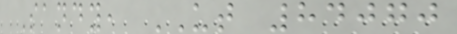Sandy, UT 84070
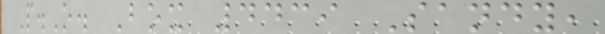P.O. Box 4439 Sandy,
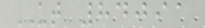UT 84091
